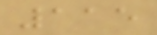115
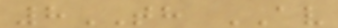8TH AV
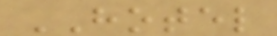HOTEL
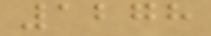1278
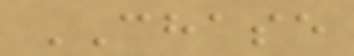CHASE
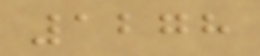1278
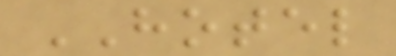HOTEL
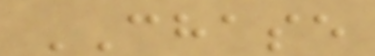CHASE
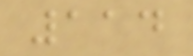114
